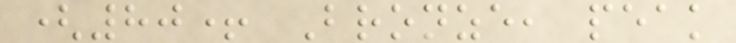(80+ Bronze, peak
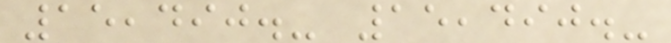15,490.- 15,490.-
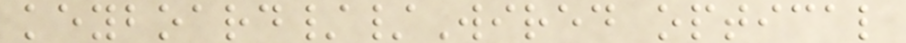keyboard//Wired optical
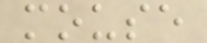mouse
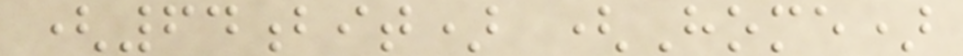(64bit) (Home)
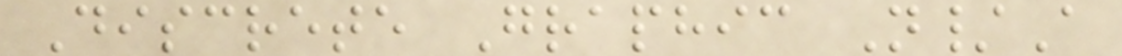Discrete Graphic N/A
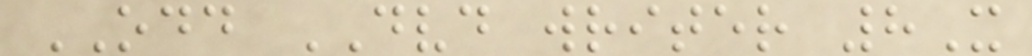ODD DVD writer 8X
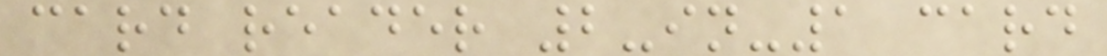card reader 2-in-1 card
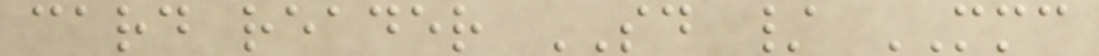card reader SD / MMC
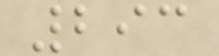293
